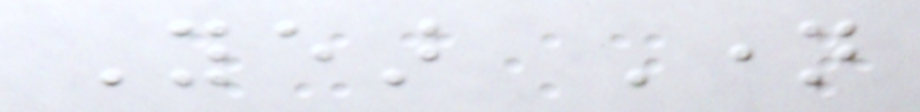Year Name
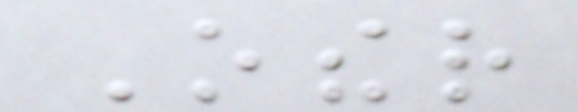Other
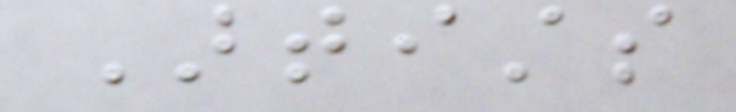Artists
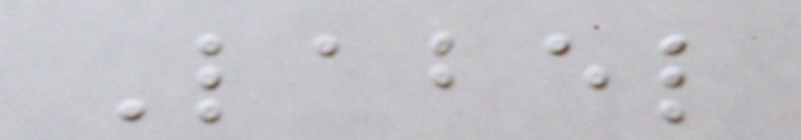Label
